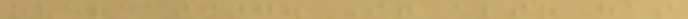overeating. It also has
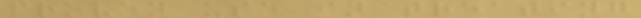proven use in treating
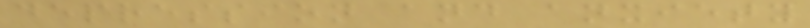depression and anxiety
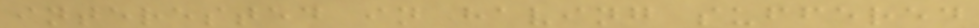interested in having suffered
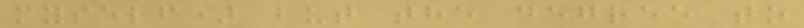myself) but the degree to
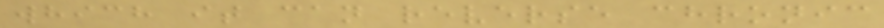which it can reverse chronic
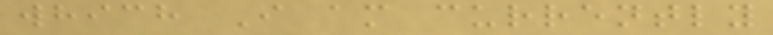which I am currently
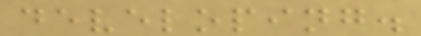developing.
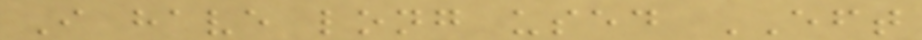I have long used EFT
